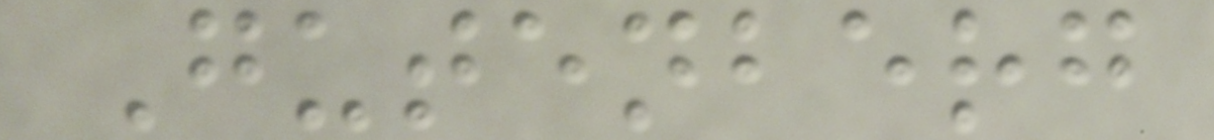Gutenberg
